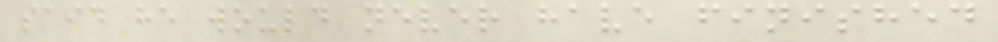said he would never have finished
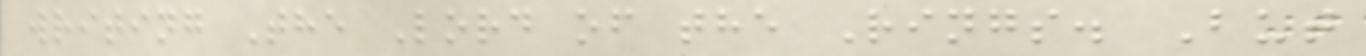writing The Lord of the Rings. But
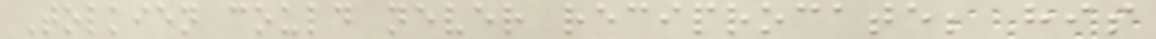Tolkien could never reciprocate; his
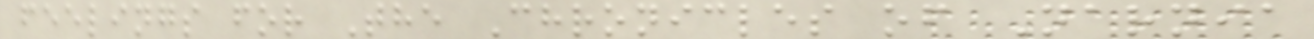feelings for The Chronicles of Narnia
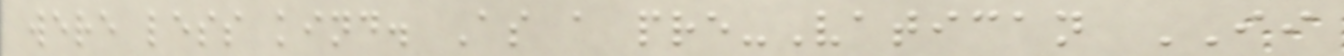were less kind. As a pre-Vatican II
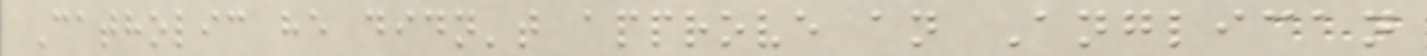Catholic he didn't approve an Anglican
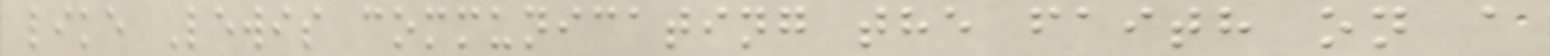like Lewis communicating the faith on a
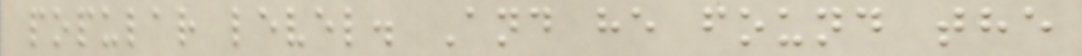popular level. And he found the
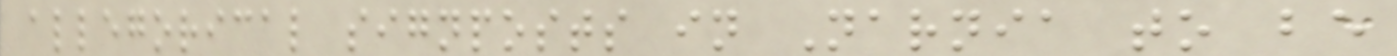allegorical signposts in Narnia to be
